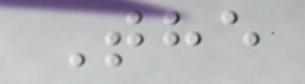The
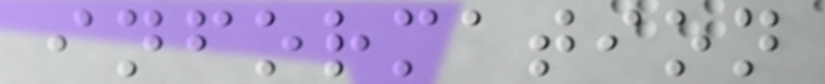information
